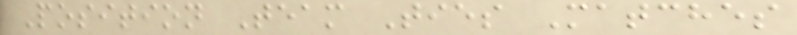Position Team Ties Matches
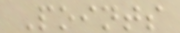Points
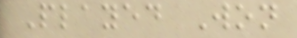Played Won
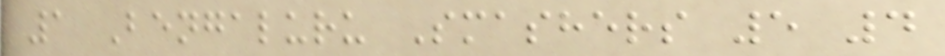1 Bengaluru Smashers 5 4
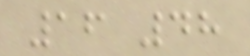16 48
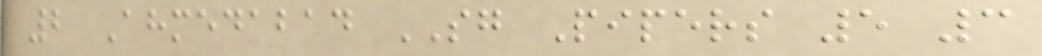2 Ahmedabad SG Pipers 5 3
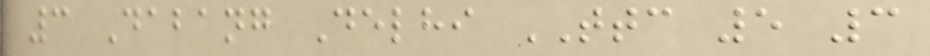3 Dabang Delhi TTC 5 3
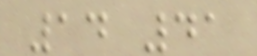14 41
